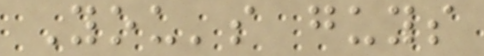You's guys
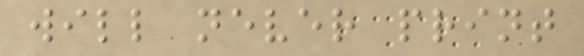will never print
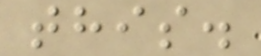this.
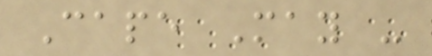Cape May -
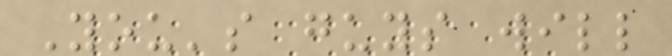You's guys will
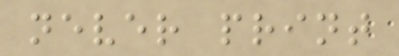never print
